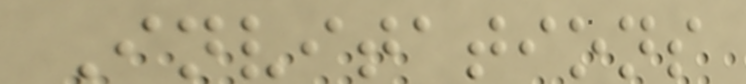Invitations
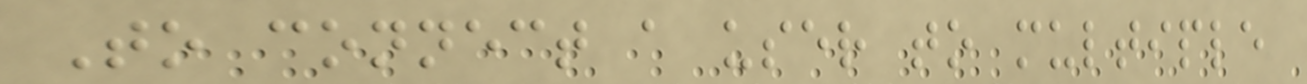To connect a user to multiple
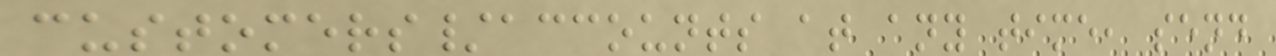customers/accounts at any time, send
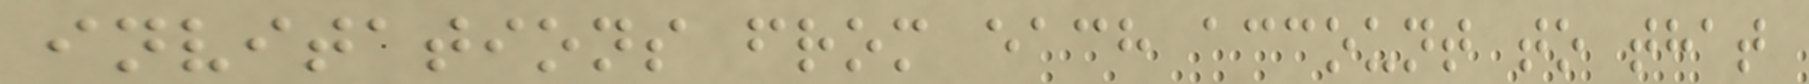invitations from each account to that
